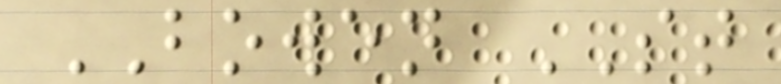BOWEN ST
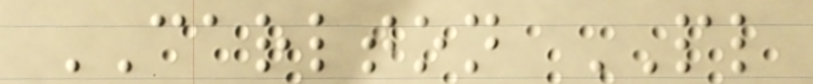CARLTON PL
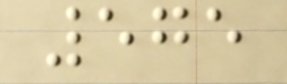575
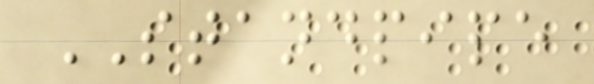STANDPIPE
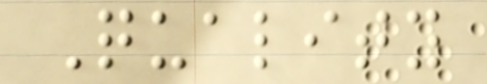Quality
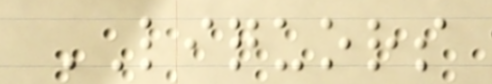LIQUORS
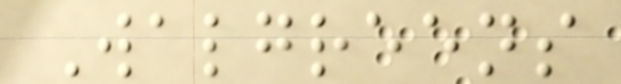Walgreens
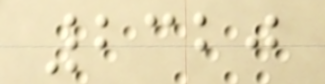2320
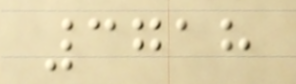3718
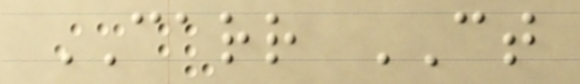CARR CT
